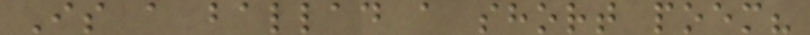Is a ballad a short poem?
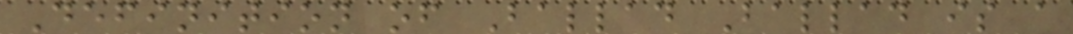Definition of Ballad Ballad is a
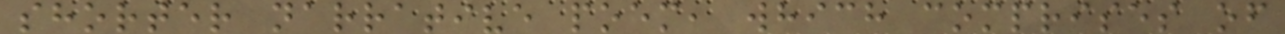shorter narrative poem, which comprises of
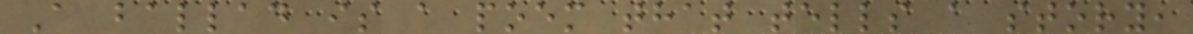A ballad is a poem that tells a story,
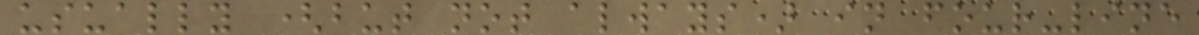usually (but not always) in four-line
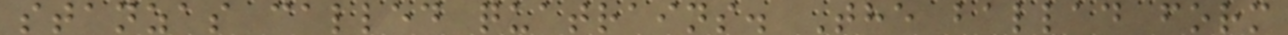stanzas called quatrains. The ballad form
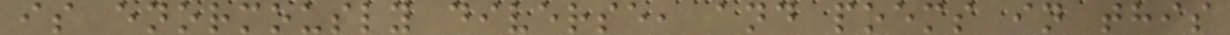is enormously diverse, and poems in this
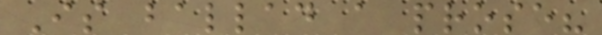Is ballad a prose?
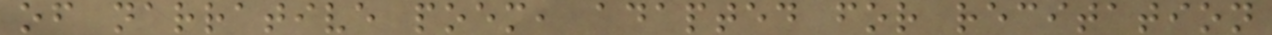of narrative poem, adapted for recitation
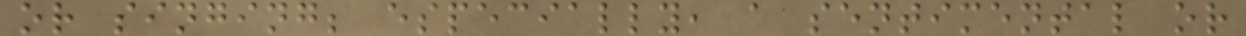or singing; especially, a sentimental or
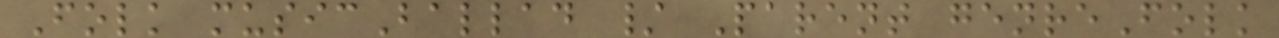Folk musicBallad / Parent genreFolk
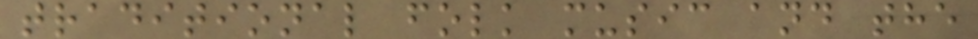traditional folk music and the
